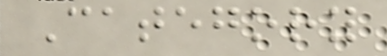Category
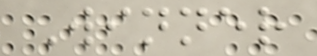Winner
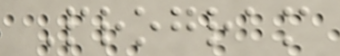Program
